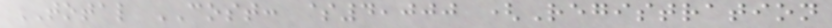TOTAL COST: $4,000 (Registration
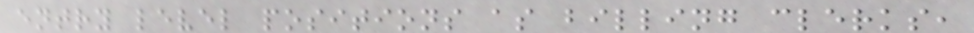entry level positions as billing clerks,
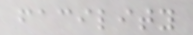facility
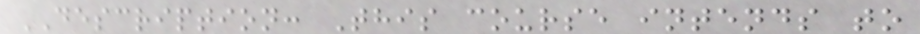DESCRIPTION: This course intends to
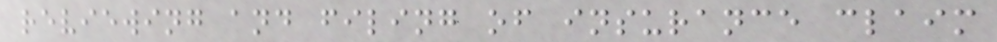reviewing and filing of insurance claim
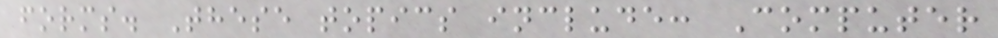forms. These topics include: Computer
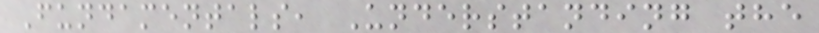Fundamentals, Understanding the
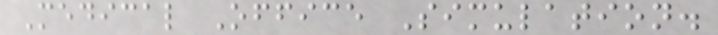Medical Office Simulation.
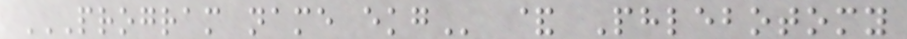PROGRAM NAME EKG & Phlebotomy
